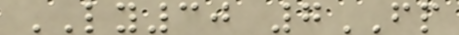LY30 7FP
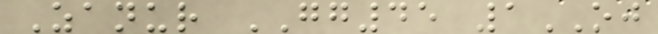Zanur GG45 1OJ
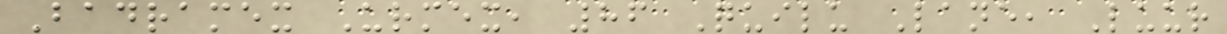Badramex Urmex, 86 Quilu Lane, Luur
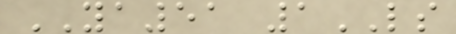YA51 1LS
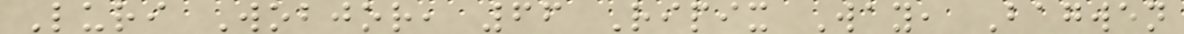Luri Wobjor, 66 Ripix Way, Bagwen
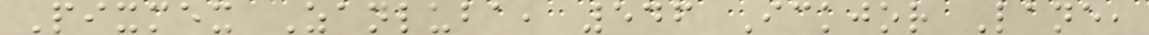Pixmex Zanluba, 546 Ickjor Lane,
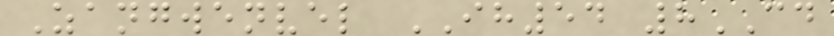Zangwenvel IH54 8CD
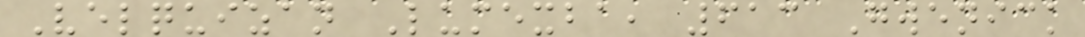Velquizan Lumexba, 613 Gwenick
